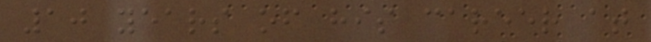10 years of his career at
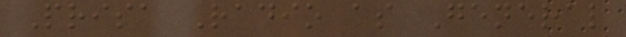Prisa Radio as General
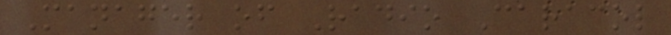Manager of Radio Caracol
